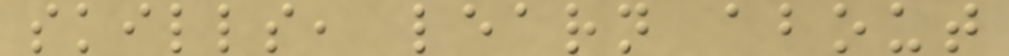skills, learn about
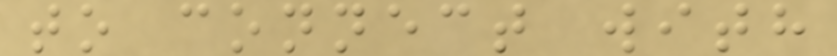to connect with
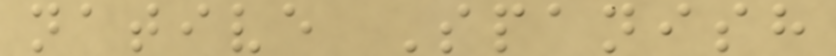native Spanish
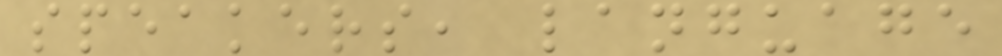speakers, language
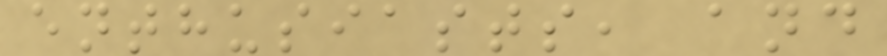enthusiasts, and
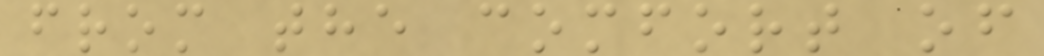from the comfort of
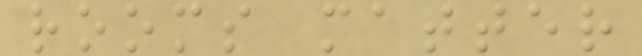rooms matter
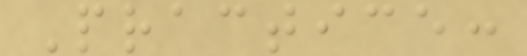Practice:
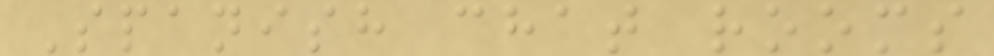Spanish chat rooms
